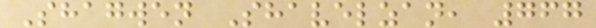Shagwen Shavelzan, 767
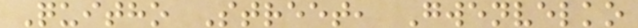Quitho Street, Gwenvelko
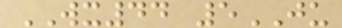WX44 5JU
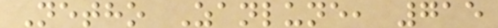Netho Zanlune, 715
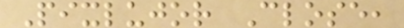Pixlujor Close,
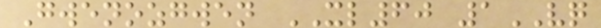Gwenozgwen XL60 1VQ
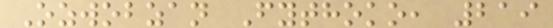Ozwobzan Fythoko, 219
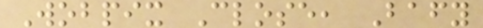Wobpix Close, Bafy
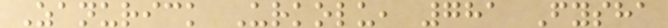Zanurick Urkolu, 781 Fysha
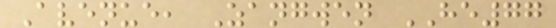Avenue, Zangwen HE77
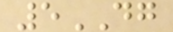5DG
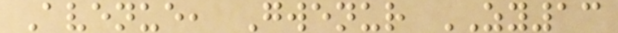Avenue, Gwenur ZY13
